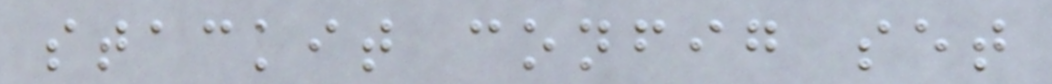stackit config set
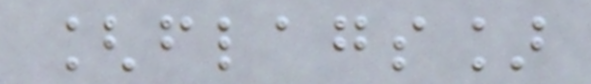[flags]
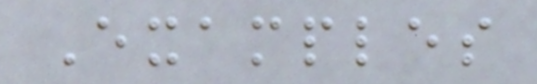Examples
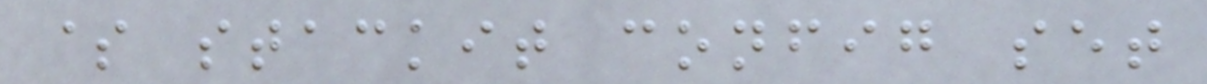$ stackit config set
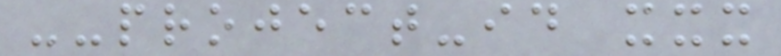--project-id xxx
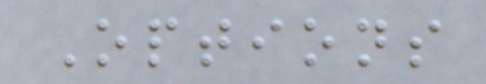Options
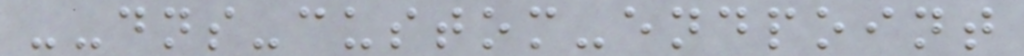--dns-custom-endpoint
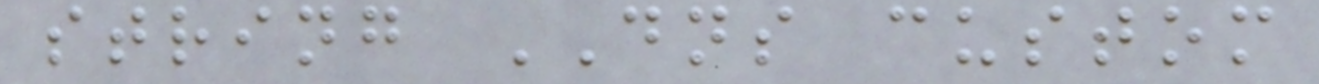string DNS custom
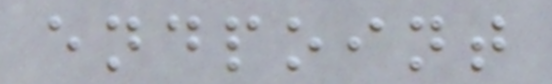endpoint
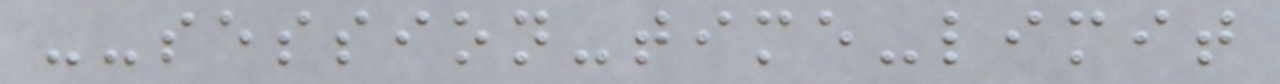--session-time-limit
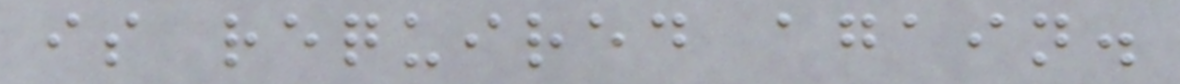is required again.
